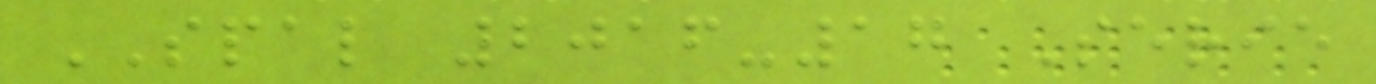SPAL 2016-17 Serie
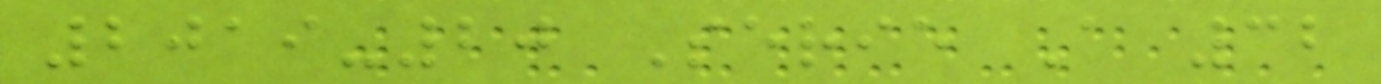2019-20 Serie A 32
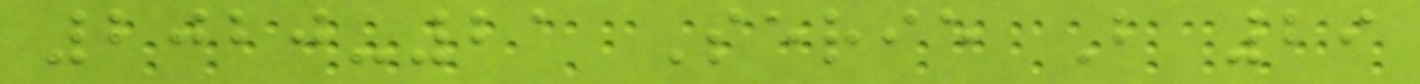2020-21 Serie B 29
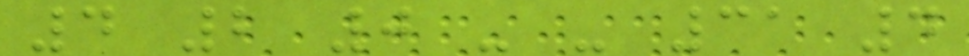4 2 0 - - 31 4
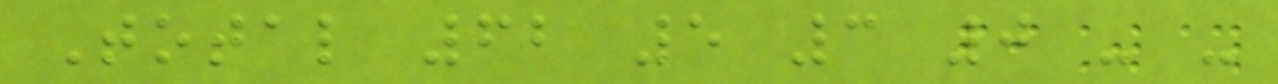Total 62 5 3 0 - -
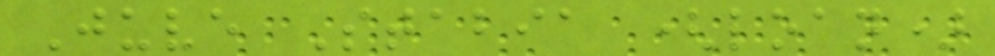Juve Stabia (loan)
